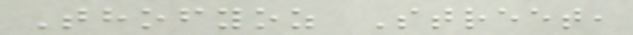Thofyoz Street,
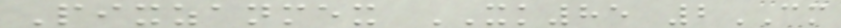Pixzanmex XK85 2CM
